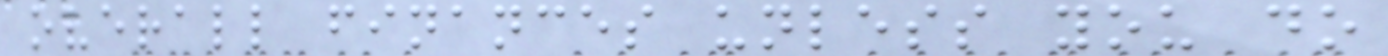overall finances unless you do
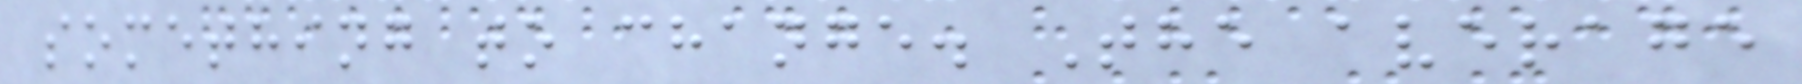something to change. The average
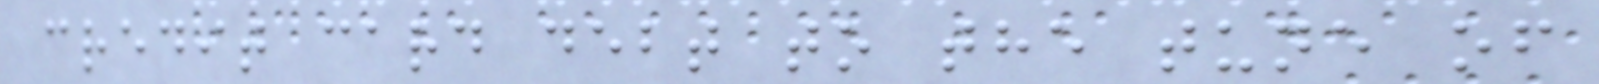credit card debt to the tune of
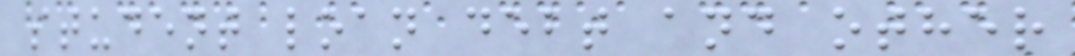student loan debt and other
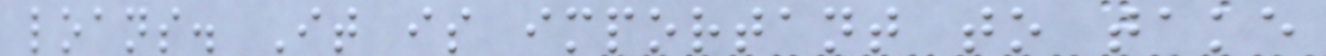loans. It is important to take
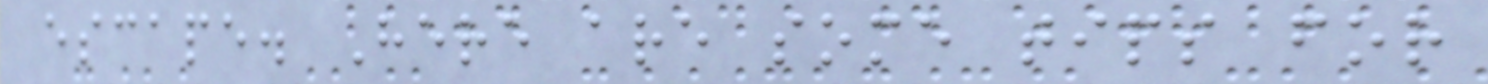escape. Here are some tips for
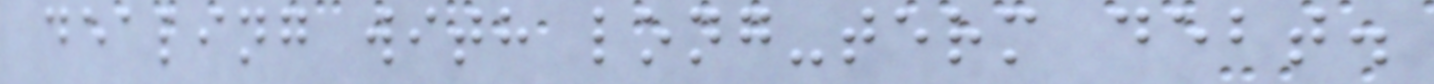dealing with long-term debt.
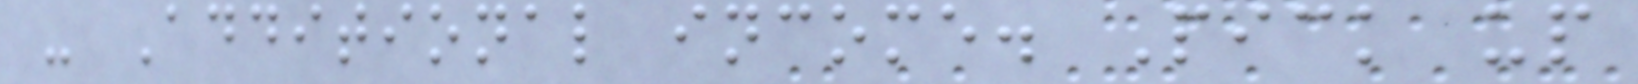- Additional income. Pick up
